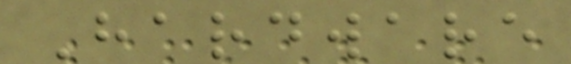Hardware
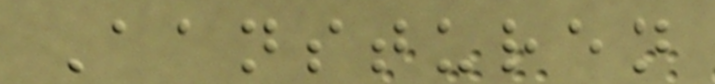Aansturen
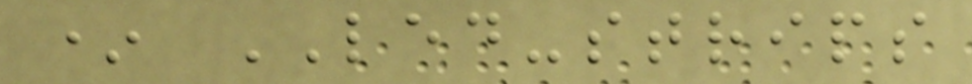* LED-strips
